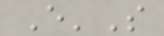E'S
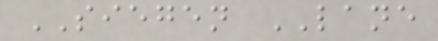SIEGEN LANE
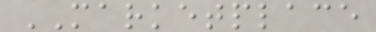MARKETPLACE
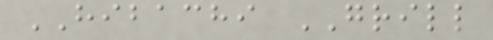HIBACHI GRILL
